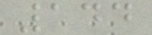144
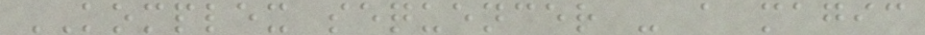KOMPLEX sequencer - a magic
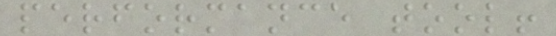performance tool!
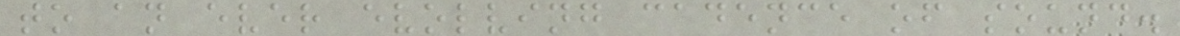to an ever evolving cadence of sound.
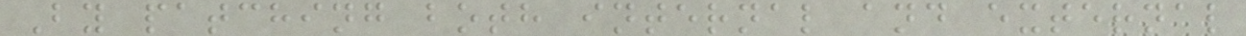By patching both internal and external
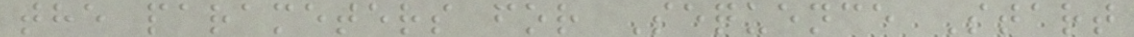the parameters for Sequence Start
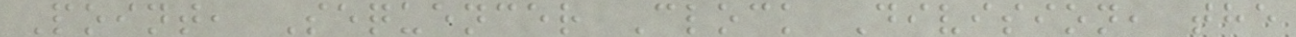Point, Sequencer Clock Division, the
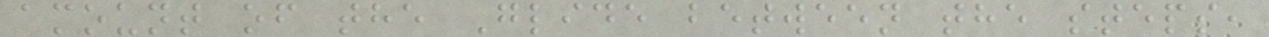amount of the Glide between the steps,
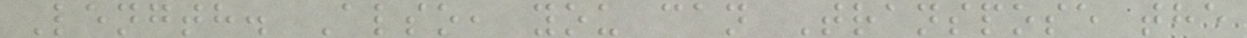Length. Also, you can Transpose the
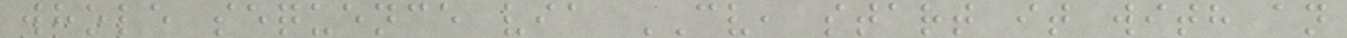whole sequence via CV, start it with an
